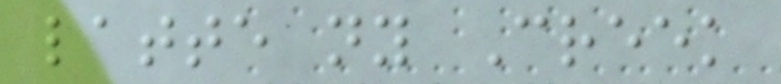latte ny Creek
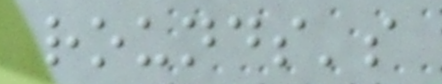rounds's
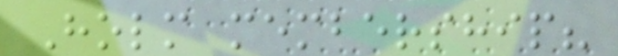Holm membership?
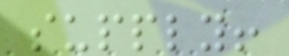supply!
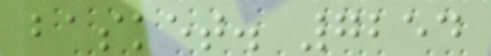basket. 7254
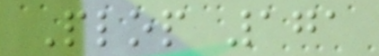Plop 171
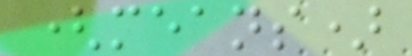(means)
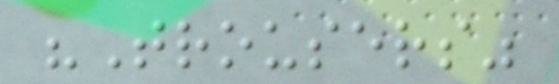"Trousers"
